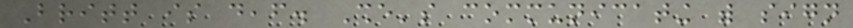Britt is deaf. She's communicating with sign
